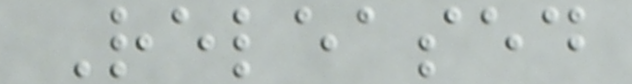Released
